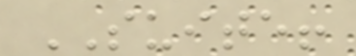SUITE!
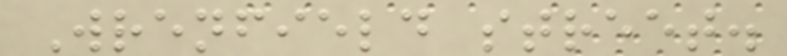Wrenfield street.
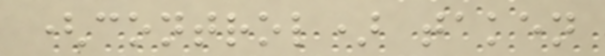(control) taken
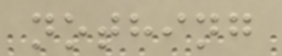nothing
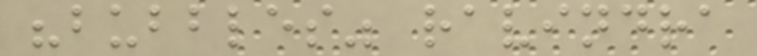"bubbles" ravindra
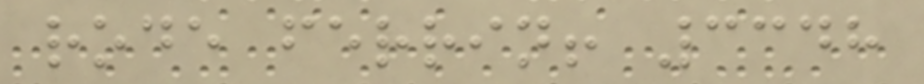rode ferrin! 3348
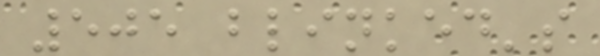505 blinked's
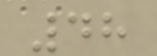48
